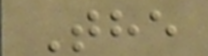The
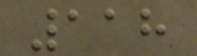118
